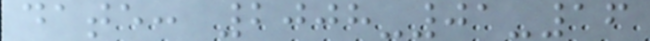date: 2008-01-16
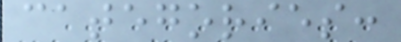categories:
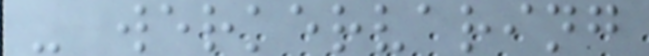- werkervaring
